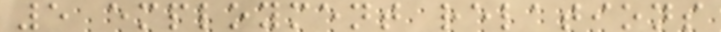5 employment relations
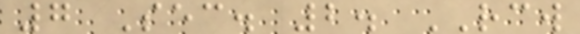7 Sec. 2. RCW
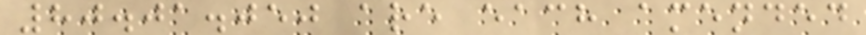80.01.050 are each amended
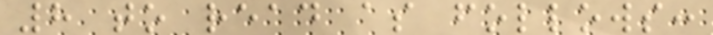8 to read as follows:
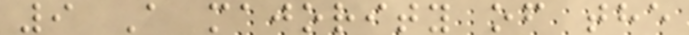9 A majority of the
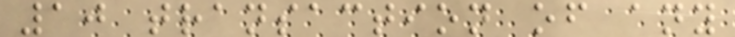10 transaction of any
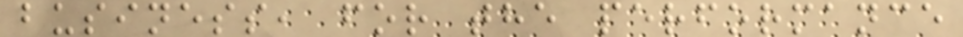business, for the performance
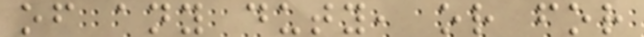of any duty, or for
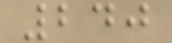240
